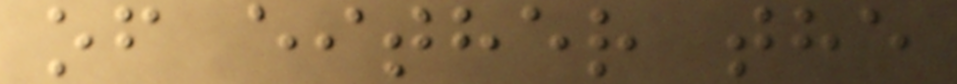of either the
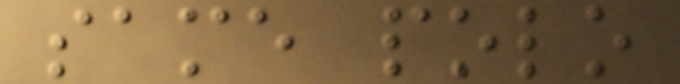same polo
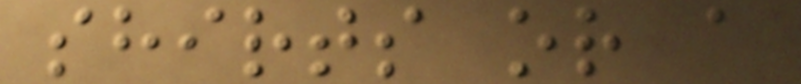shirts or a
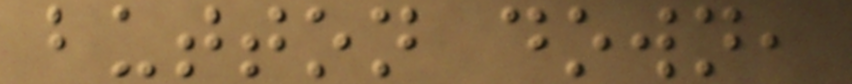button down,
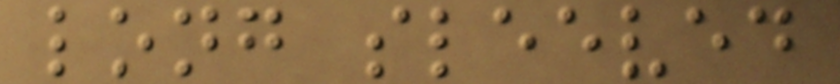long sleeved
